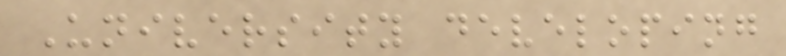University developing
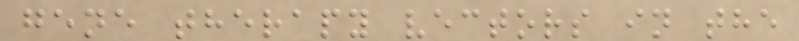gene therapy vectors in the
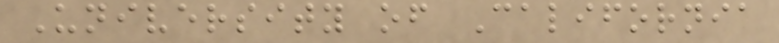University of California
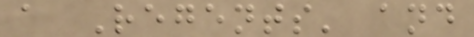a Regents' and
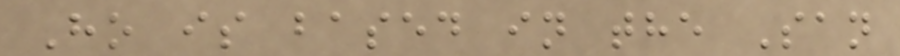Ho is based in the San
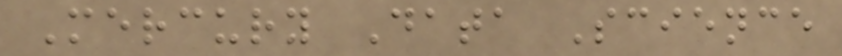Mercury Data Science
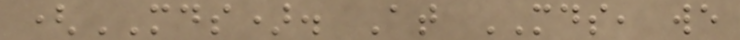(MDS). At MDS, we
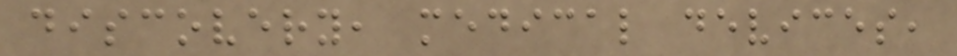discovery, medical devices,
